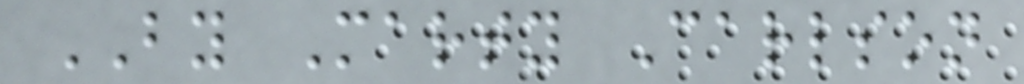BY Marty Carlson
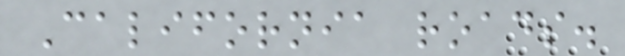California roads.
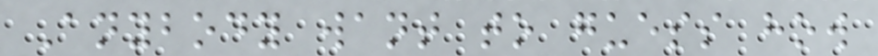Anybody want to guess how
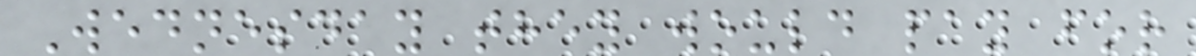Wednesday they would pay for
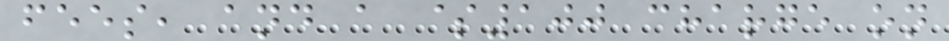fees, and a $100 charge on
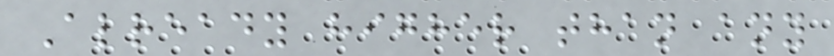Already higher than any
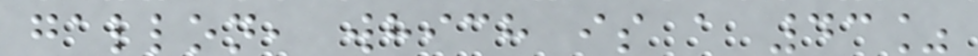gallon, which is a 43%
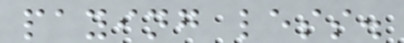paying less.
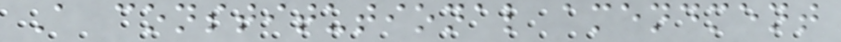A constitutional amendment
